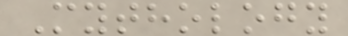Mythology
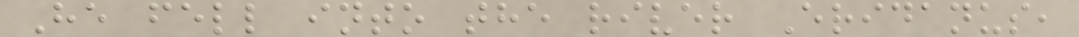He fell into the river Eridanus,
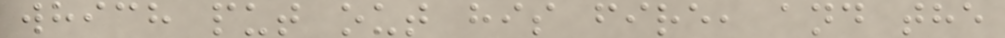which put out his fire, and the
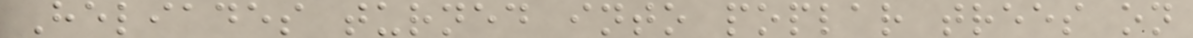Heliades turned into poplar trees on
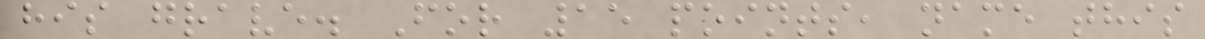his grave. For 15 points, name this
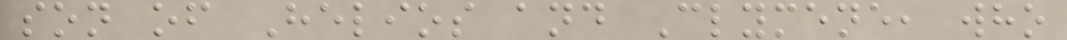son of Helios and Clymene, who
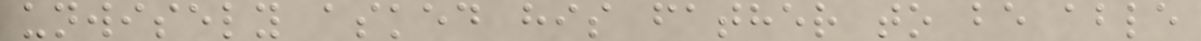unwisely asked his father to be able
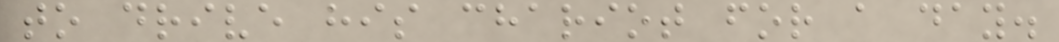to drive his chariot for a day.
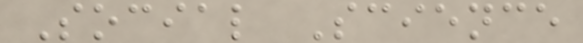Social Science
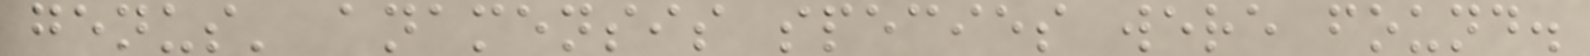genus' anamensis species were found.
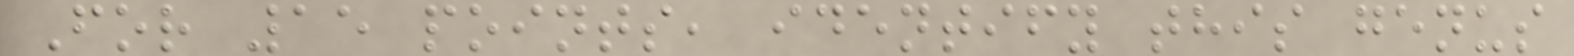For 15 points, identify this genus
